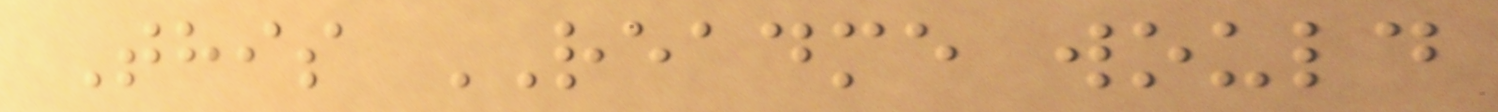This README would
